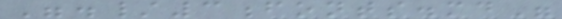"./3fonts.md"
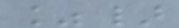%}
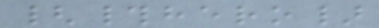{#hero}
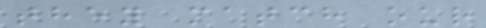they match our
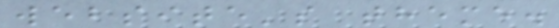website's theme.
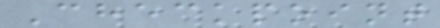Checkpoint
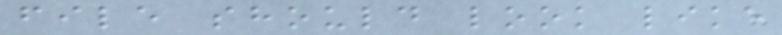file should look like
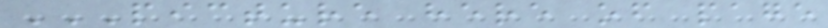PICTURE HERE OF PAGE
